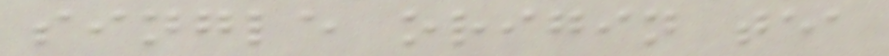single origin tea
